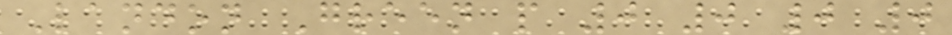Landon Green p 0 0 0 0
